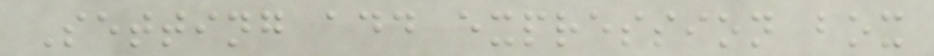Setting add expression box
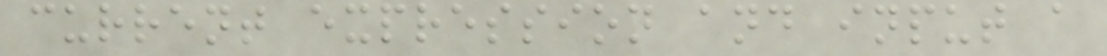current expression and input a
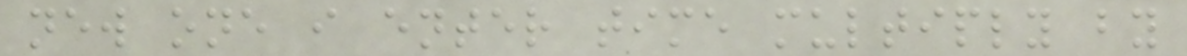new one i enter time multiply by
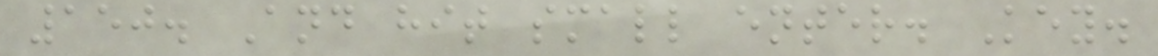150. And hit small enter. Key.
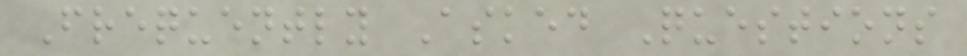Frequently Asked Questions
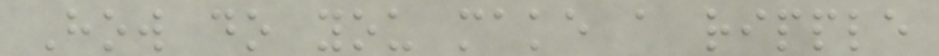How do you make a ripple
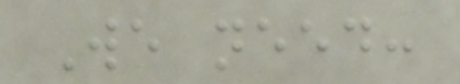We need:
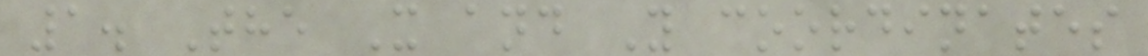1. The X and Y coordinates
